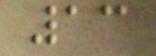13
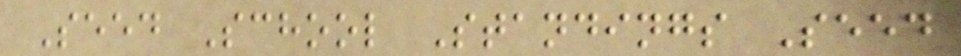Seed School Standings Seed
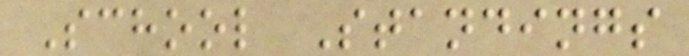School Standings
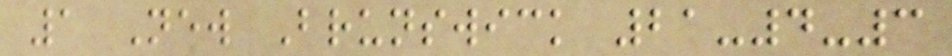1 New Brunswick 21-4-3
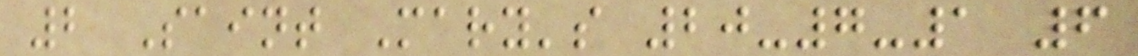2 Saint Mary's 20-7-1 6
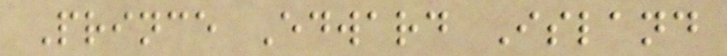Prince Edward Island
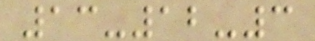13-12-3
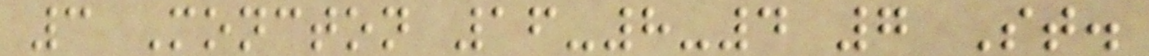3 Moncton 16-8-4 7 St.
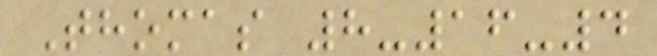Thomas 8-16-4
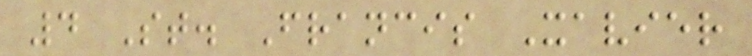4 St. Francis Xavier
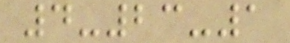4-23-1
